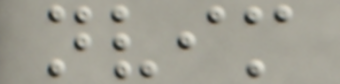nvim
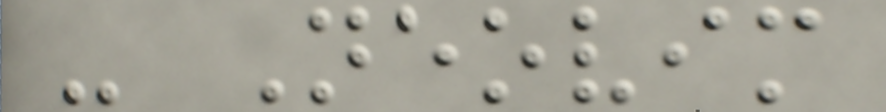- Neovim
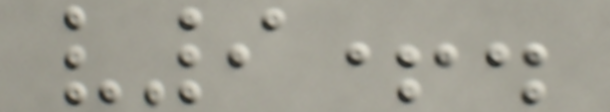v9+.
